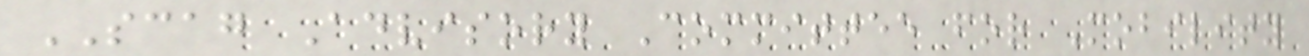SCAG Advisory Committee for Mobility
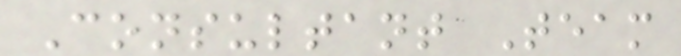Consultant Team
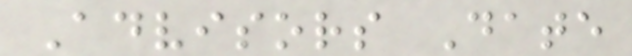Advisors Date
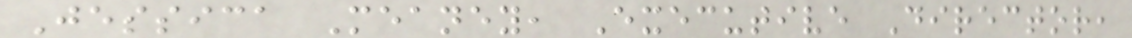Jessica Meaney, Executive Director,
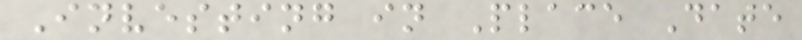Investing in Place Date
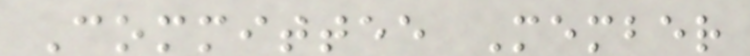Committee Member
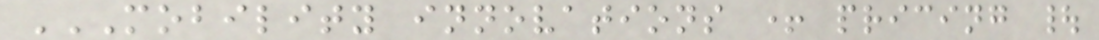MOBILITY INNOVATIONS + PRICING |
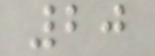20
